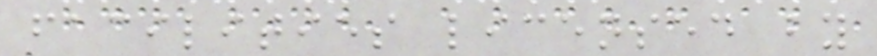facilities licensed by
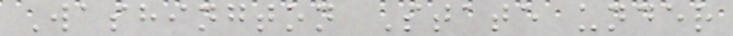Washington State under
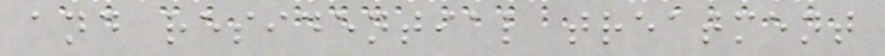and residential treatment
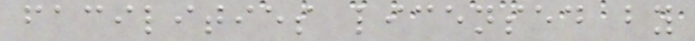facilities licensed by
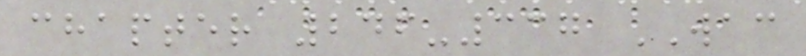chapter 246-337 WAC
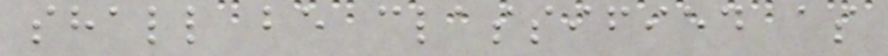shall be classified as
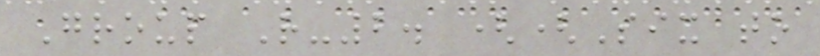Group R-2. ((Six to
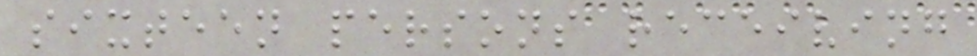sixteen persons receiving
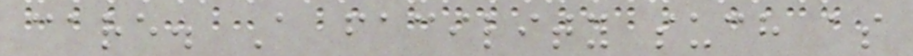care. A facility such as
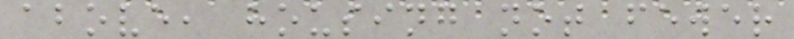above, housing not fewer
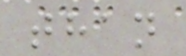than
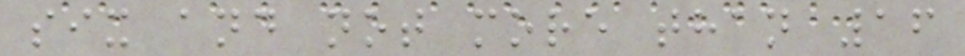six and not more than 16
